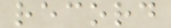record
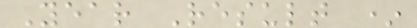Year Result *
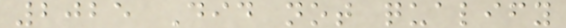2025 Did not qualify
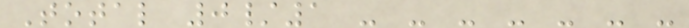Total 0/1 - - - - - - -
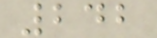242
